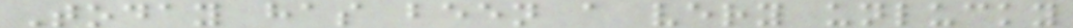Today has been a very unlucky
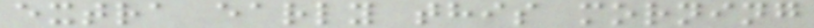extra early this morning
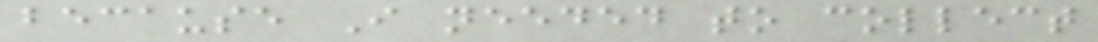because I needed to collect
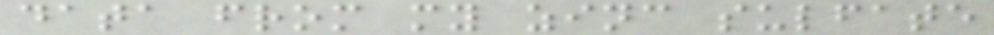data from my zinc sulfate
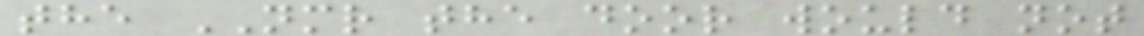the NMR the door would not
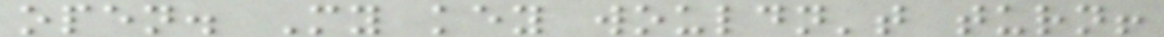open. My key wouldn't turn!
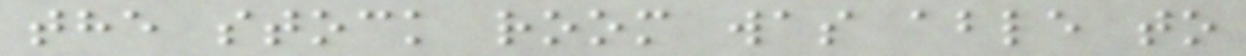the stock room was able to
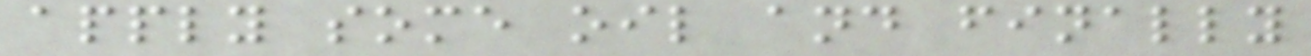apply some oil and finally
